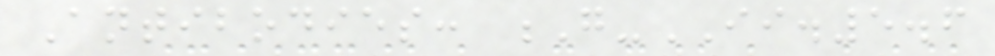Antibodies: G-II.5.6
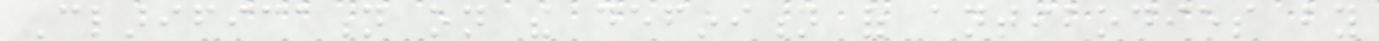Clarification on the definition of antibodies by
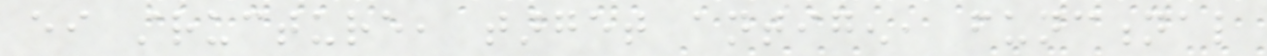either structure, target antigen, functional
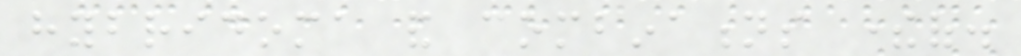hybridoma and combinations thereof.
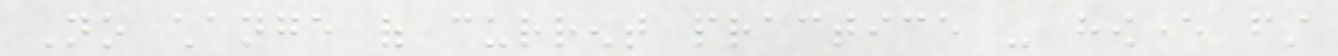No change of current practice - however first
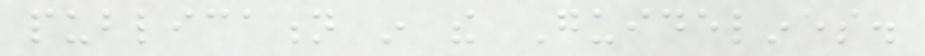publication in the Guidelines.
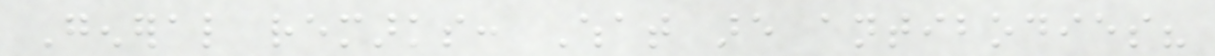General remarks: What are antibodies?
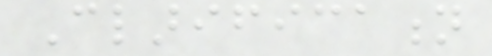Clarification
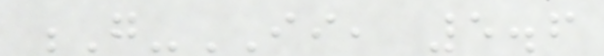G-II, 5.6
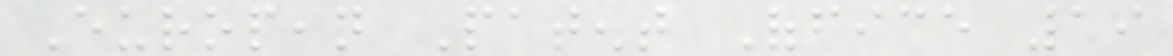European Patent Office 19
